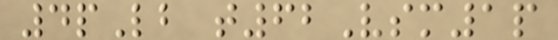4pLb t62Vsm1p
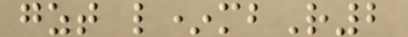gzt l*mbR2
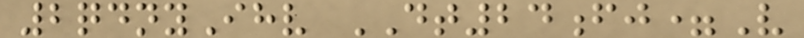2qdnyIhv DT24fj=V
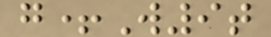g+W9t
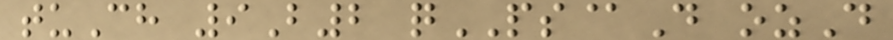tuCh 9B2 qPS@D ozD
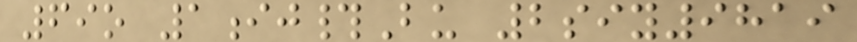69o 1ij#Bu 2siy9819
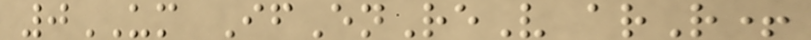0UM IfEnReV arR+
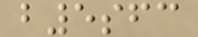b5sfc
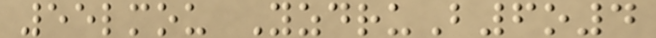55lmou YzdruB6o4
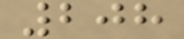208
